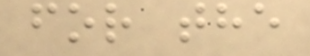for the
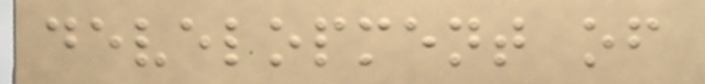development of
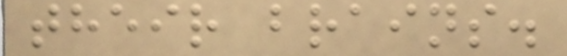their brains.
